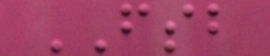FSB
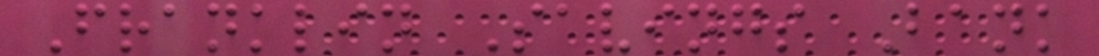Franklin Savings Bank
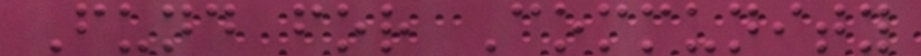Fund for Community
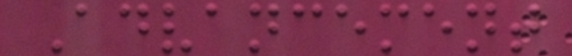Advancement
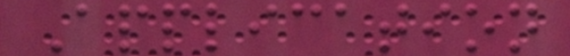Application
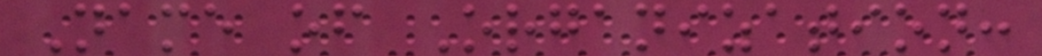Name of Organization:
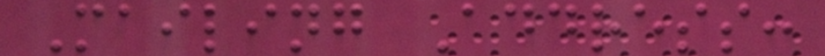Mailing Address:
